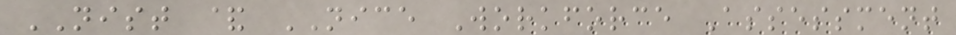NIST & NICE Workforce Assessment
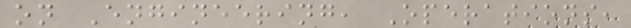on Engineering, Operations,
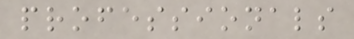professionals
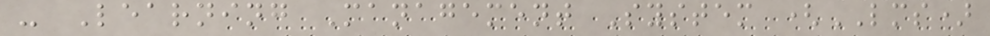- Learning Management System (LMS)
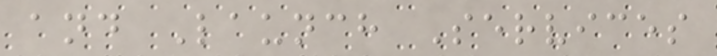and Launch Services
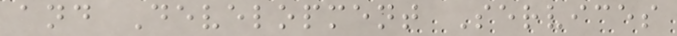and Development Services
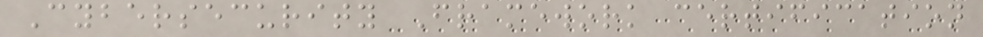Cybersecurity Framework certification
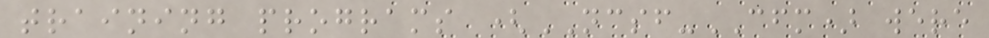training programs (NCSF-CFM) were
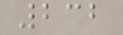232
